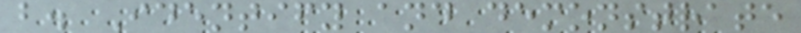b. Identify and demonstrate
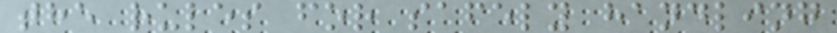the rules for safely handling
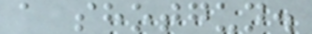a shotgun.
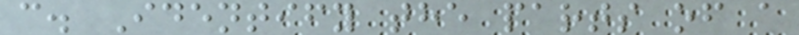c. Identify the parts of a
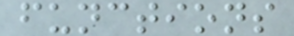functions
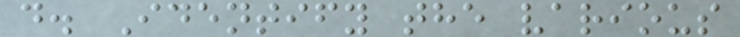d. Identify the various
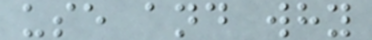use and why
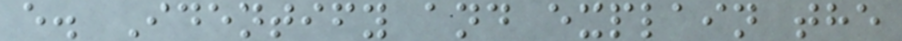e. Identify and explain the
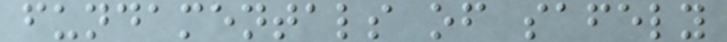fundamentals of safely
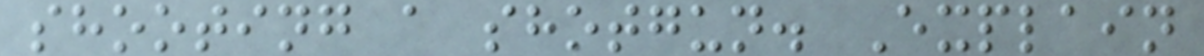shooting a shotgun. Explain
